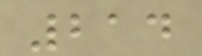214
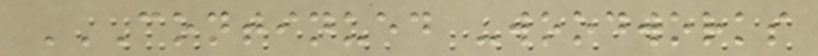CONTINUED -WOODWORKS
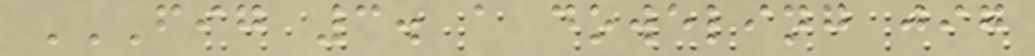FIG 3. A DOWELING JIG
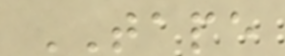TAPE
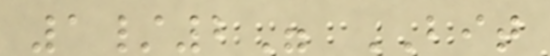1/2" BIT
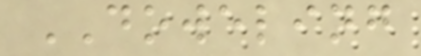DOWELING
